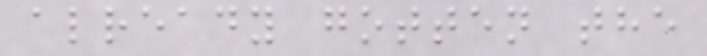already gotten the
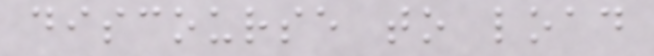discourse to load
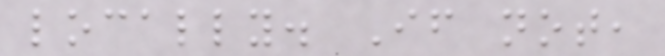locally. If not,
